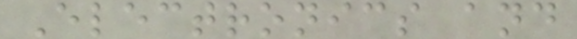Electronics and
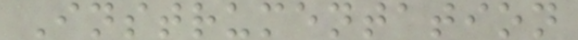Instrumentation
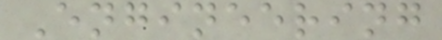Engineering
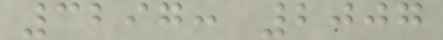3297: 2007
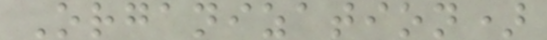Organization)
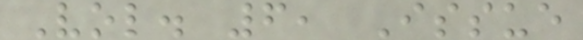Vol. 6, Issue
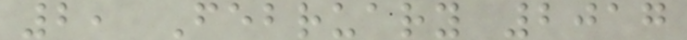2, February 2017
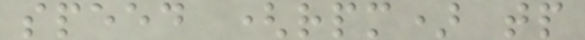speed (rpm) tp
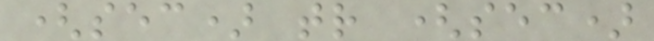(sec) tr (sec)
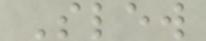Slew
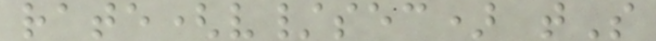rate(v/sec) tS
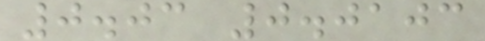0.03 0.0103
